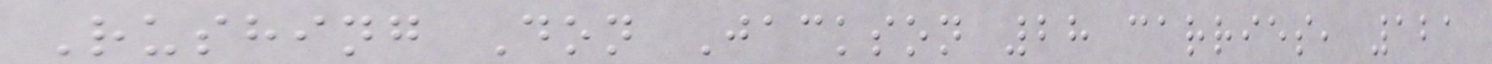Rushing Don Jackson 28 carries, 121
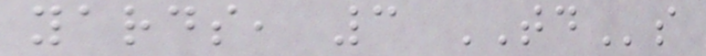yards, 3 TDs
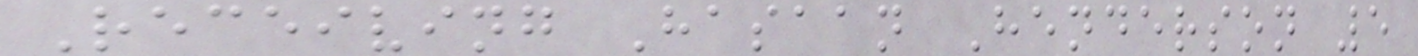Receiving Hasaan Henderson 5
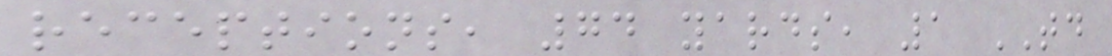receptions, 74 yards, 1 TD
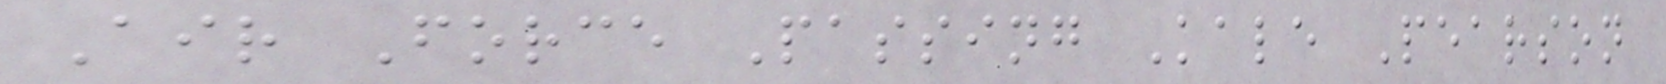Air Force Passing Kale Pearson
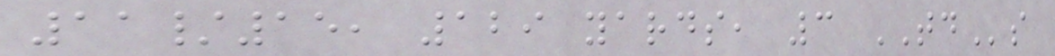11/15, 129 yards, 3 TDs
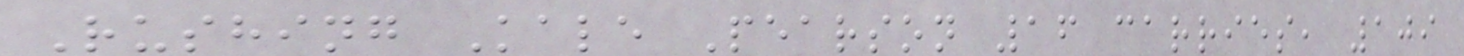Rushing Kale Pearson 16 carries, 109
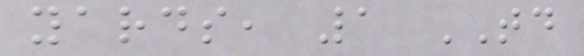yards, 1 TD
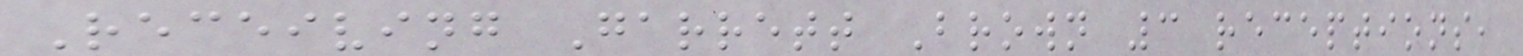Receiving Garrett Brown 3 receptions,
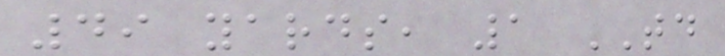49 yards, 1 TD
